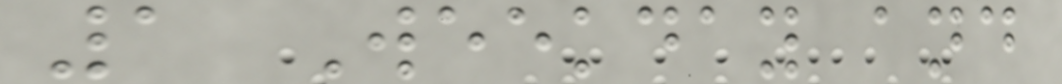1 Weekday and
